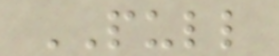PULL
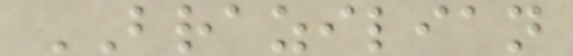BRAZILIAN
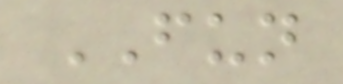FUN
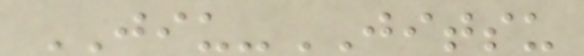JIU-JITSU
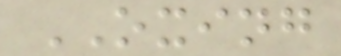OXING
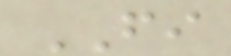FI
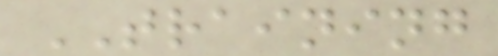TRAINING
